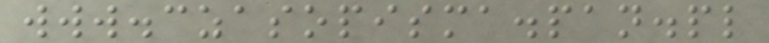www.czasopisma.pan.pl
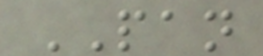PAN
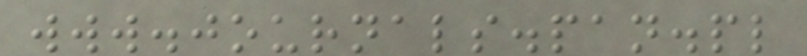www.journals.pan.pl
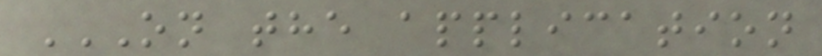ON THE APPLICATION
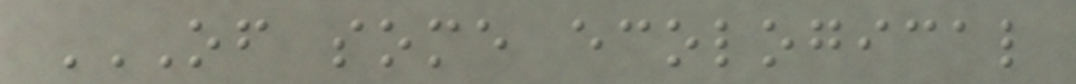OF SOME ECOLOGICAL
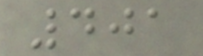401
